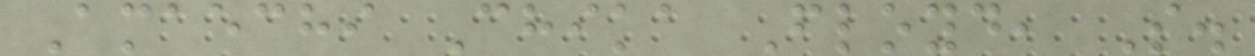Amaechi Chika Floyd, S.
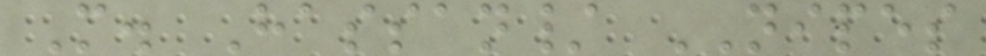M. Hassan/ NIPES
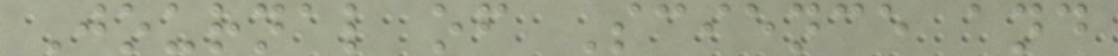Journal of Science and
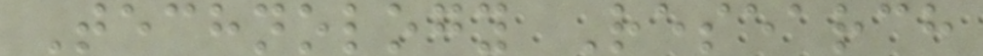Technology Research
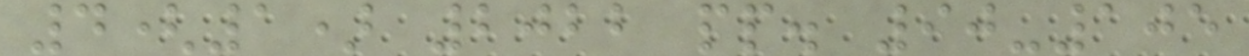4(1) 2022 pp. 90-105
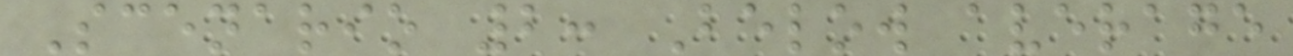Scenario 2: Below average
